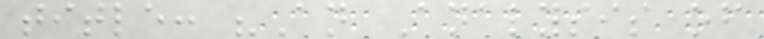title: "An Analysis of
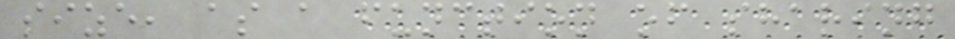size, as a function of sharing
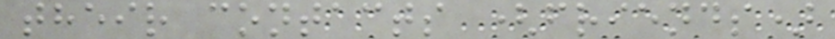their contacts (friends)
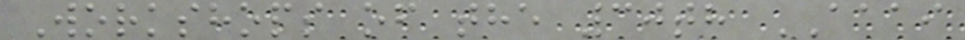Workshops of the 30th AAAI
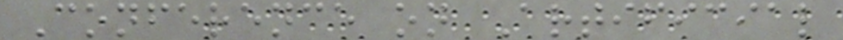Conference on Artificial
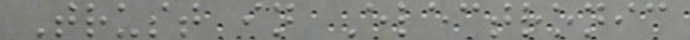Trust in Electronic
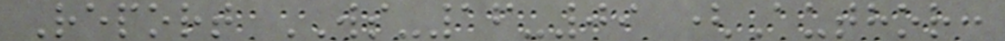Report WS-16-09 (Author:
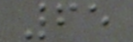65
